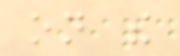on the
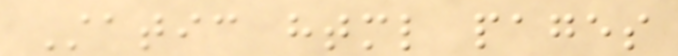Static html pages
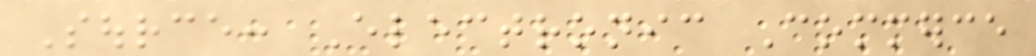Source: Electronic Commerce
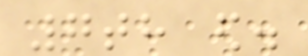7th ed.
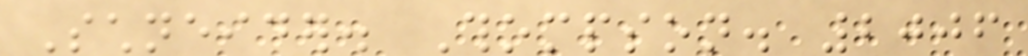Schneider. Thompson. 2006
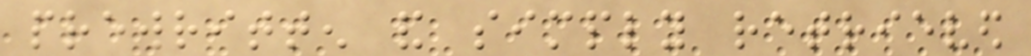prewritten and simply retrieved
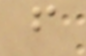from
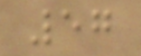57
